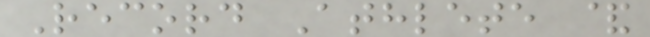Record Athlete &
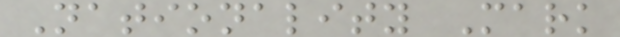Nationality Mark
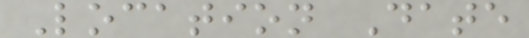Location Date
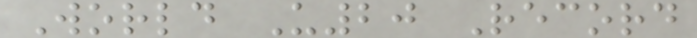World U20 Record
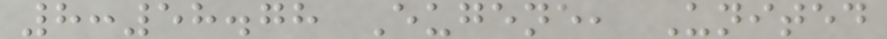8:58.78 Eugene, United
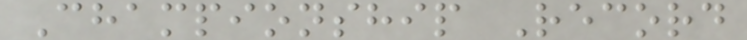Championship Record
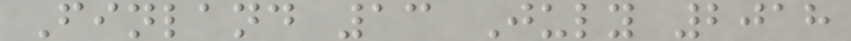Finland 13 July 2018
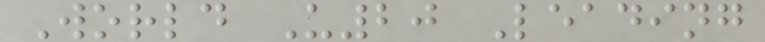World U20 Leading
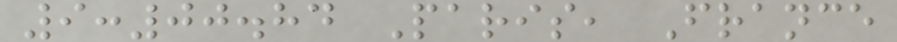9:00.84 Paris, France
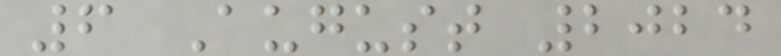6 August 2024
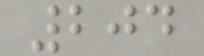204
